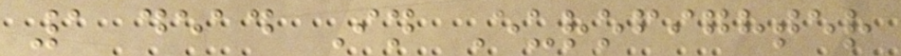1 dead In Eurofighter
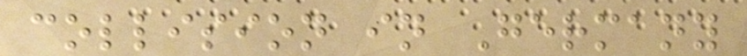collision in Germany
